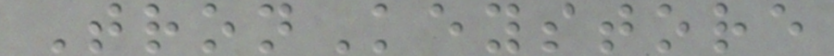TronKeystore
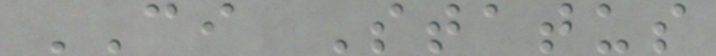CI Status
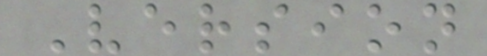Version
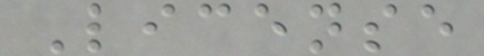License
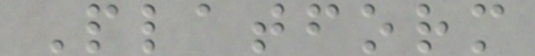Platform
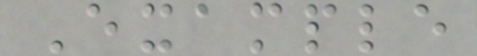Example
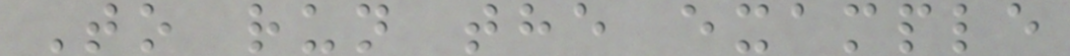To run the example
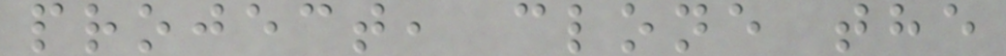project, clone the
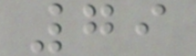79
